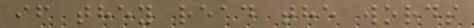if they read the words
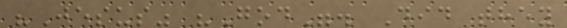"Jesus" "God". Did they
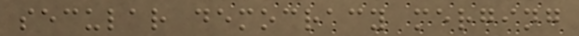secular democracy merging
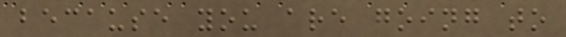because you are going to
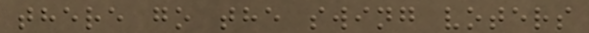there go the swing voters
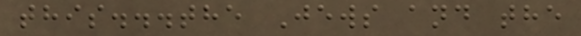this...the Jews and the
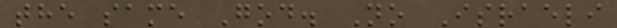the same God. No Israeli
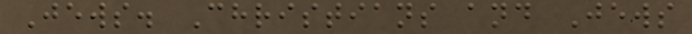Jews. Christians and Jews
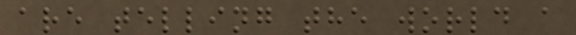are telling the world a
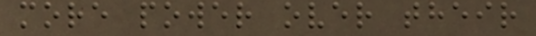more power over their
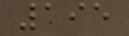195
